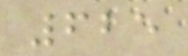625
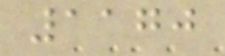1170
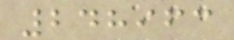248963
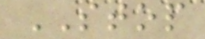STOP
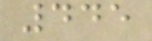445
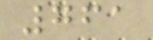761
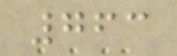763
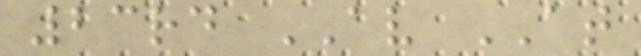23rd AV AT
